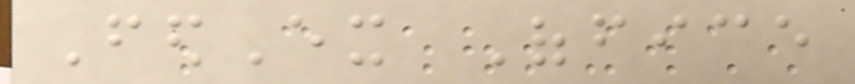FedEx Office
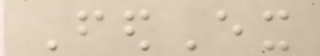FedEx
